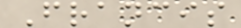Francis
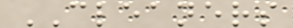CLEANERS
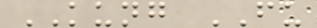KUNG FU
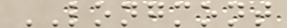LONGMONT
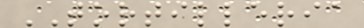TORTILLERIA
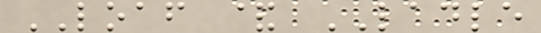LOAF & LADLE
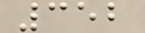352
